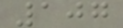107
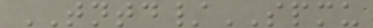TNTD/SPMU
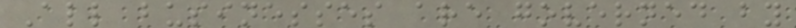All businesses are governed by
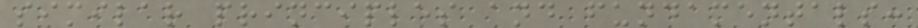similar principles and fundamentals:
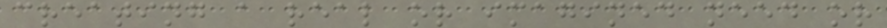creating a real or imagined need or
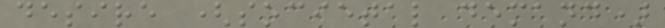desire (societal demand)
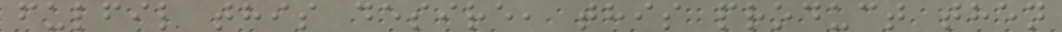fulfil this desire, this product then
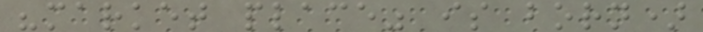"market place" is born)
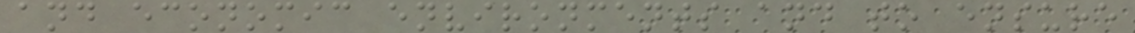and economic environments and to ensure
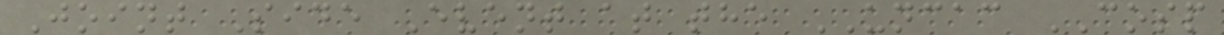Joint Side Event at the UNCAC COSP
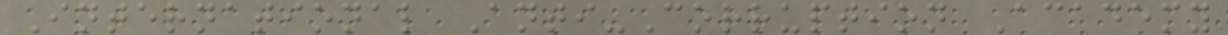International Anti-Corruption Academy
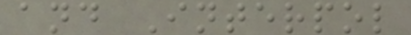and Interpol
